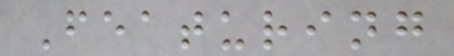Featuring
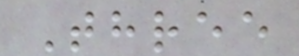Three
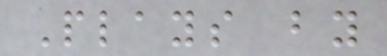Plays by
